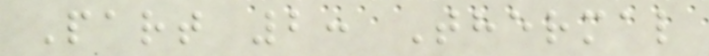Part 2: Thermal
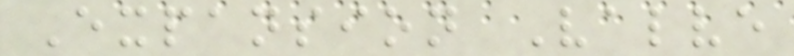Expansion Valve
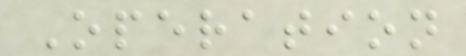Operation
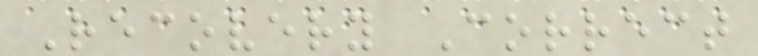Recovery Correct
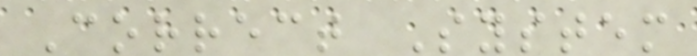Correct System
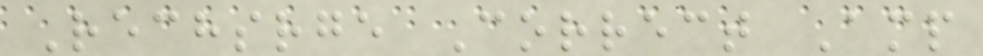Rechsrge Correct Amp
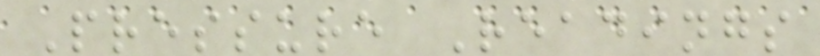Pressure Readings
